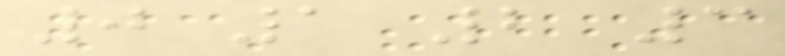0 1 2 3
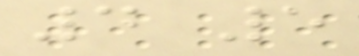4 5
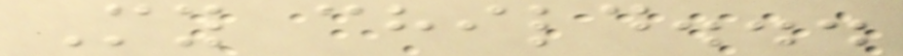My child...
